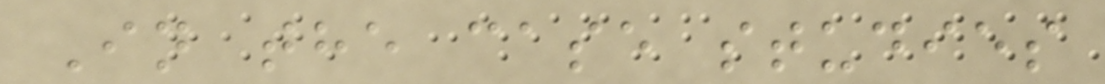In the case studies
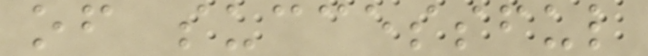of successful
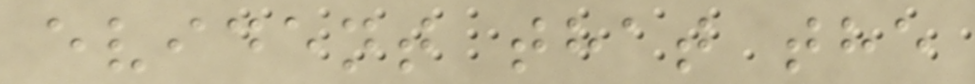evident that the
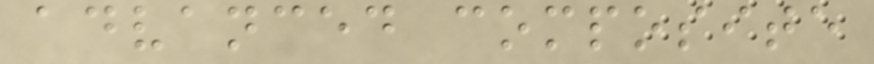advanced composite
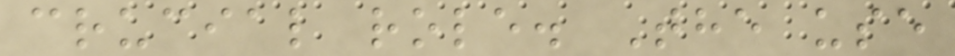crucial role. The use
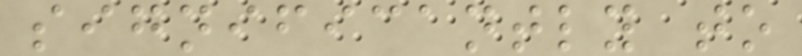significantly to
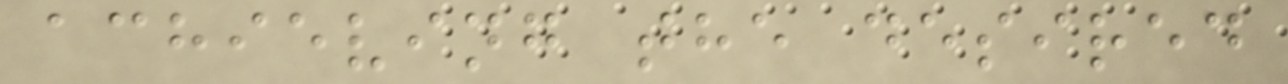achieving the desired
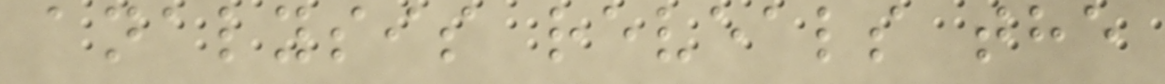analysis reveals the
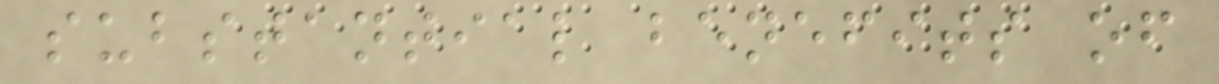substantial benefits of
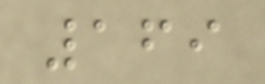169
